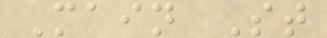Main St
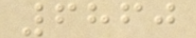6860
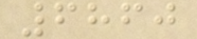6860
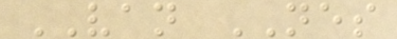VAN NES
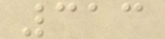313
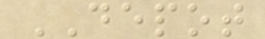DEPOT
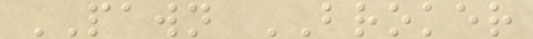PAWN BROKER
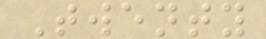Twenty
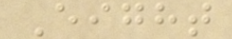Eight
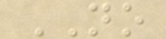NO
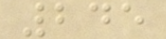245
